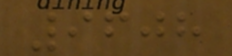9608
